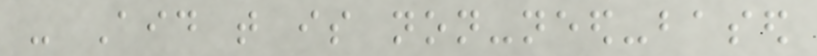- Aid that is non-need-based
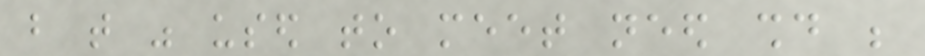but that was used to meet need should be
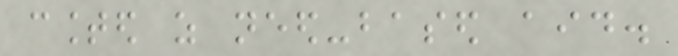counted as need-based aid.
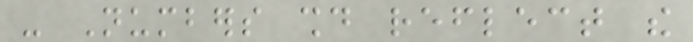- Numbers should reflect the
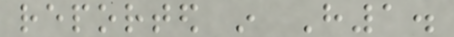reported in H1.
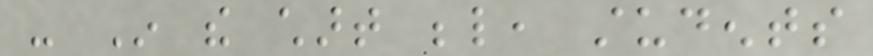- In the chart below, students
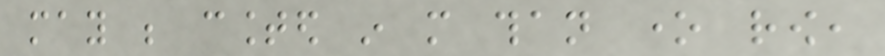may be counted in more than one row,
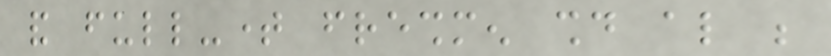and full-time freshmen should also be
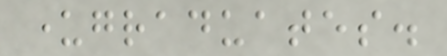undergraduates.
